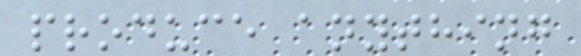produce anything
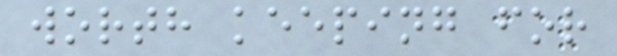worth keeping for
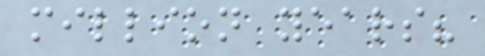million years?
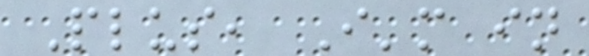Plus, I'm in
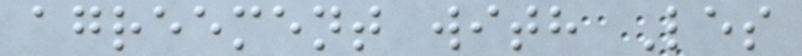agreement with Les
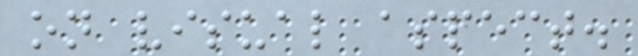on visual aspect.
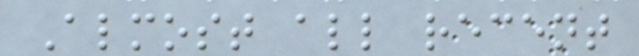Almost all recent
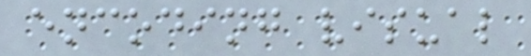encoding visual
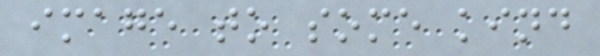image to some kind
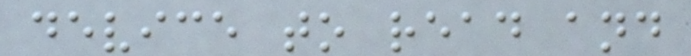device to read and
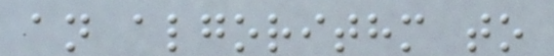an algorithm to
